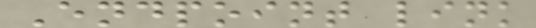Endpoint link
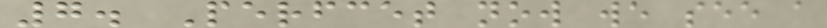7. Perfcet now we see a
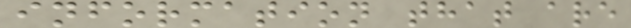information that are
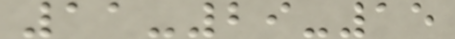11-29-15
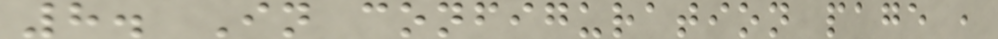8. In configuration page ,
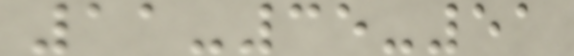11-35-51
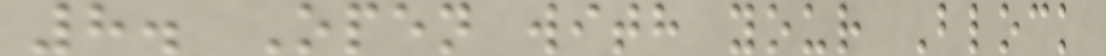8. Open with your Block
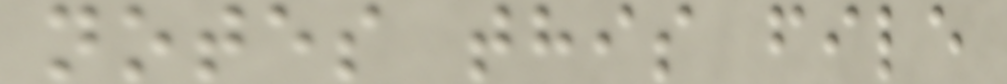notes this file
